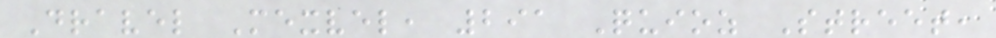Dravel Mexvel, 291 Quioz Street,
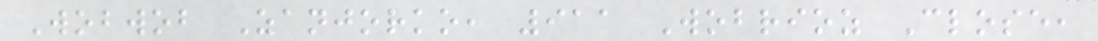Wobwob Zanjorko, 911 Wobrioz Close,
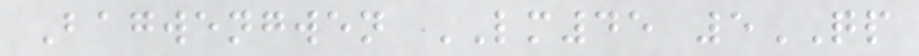Bagwengwen LM45 5QP
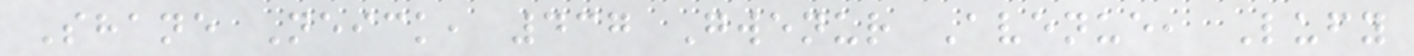Shane Neick, 437 Gwenur Avenue, Lufy
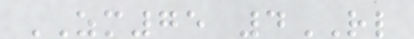ZM75 4RL
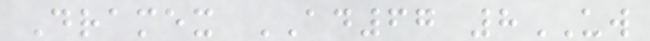Dramex AD67 8UW
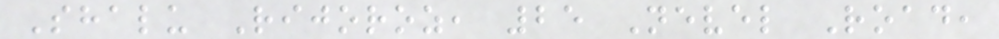Shalu Rijoroz, 25 Nevel Road,
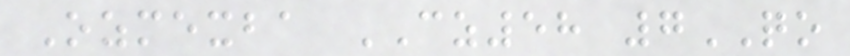Ozmexba CZ58 7QO
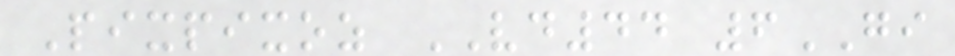Pixpixoz VD44 6GI
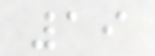19
